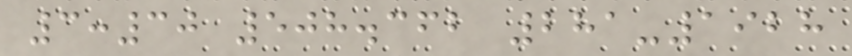3:30 508.362 281-1928
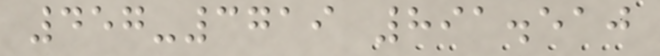457-3719 891.510
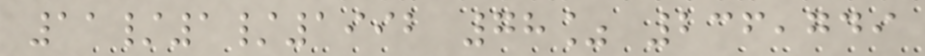11/1/1992 78% 236,749
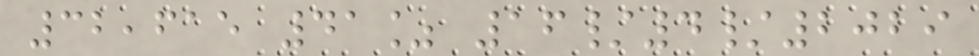32,615 41% 16/4/2029
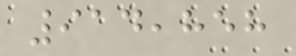914,858
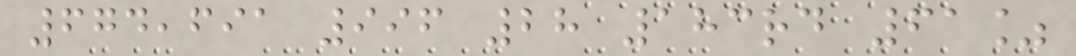674,691 996 28 183rd 61%
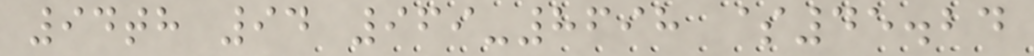94th 94 969-8698 $45.24
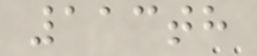113th
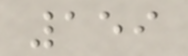159
